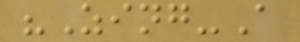"Zing-A
